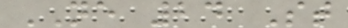NE 24 St
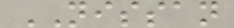NISSAN
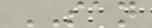SAN
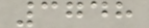3748
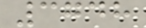3748
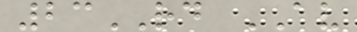23RD AV
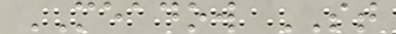MEADOW ST
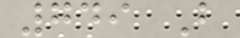749 B
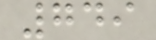749
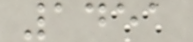1451
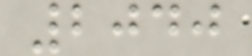2040
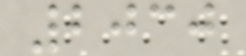2030
